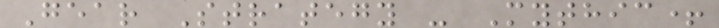Gear Strategy - Mythic+
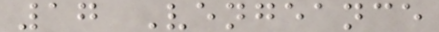17 Vengeance
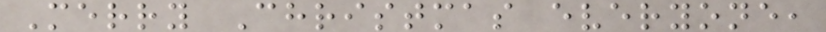Merry Christmas everyone,
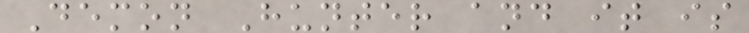Demon Hunter and it is
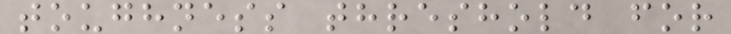toughness threshold for
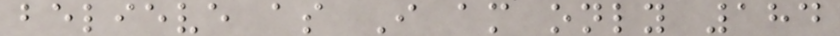believe as I am only 184
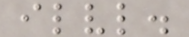ilvl.
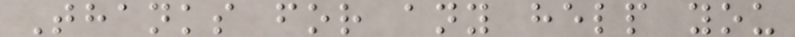Thanks for any help you
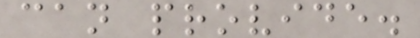can provide.
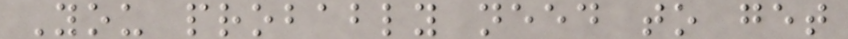You probably need to get
